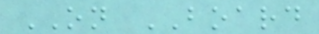ON BOARD
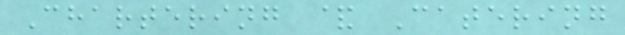Chartering & Catering
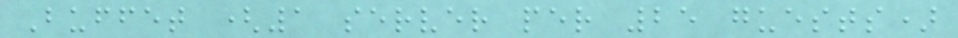Buffet (1 server per 25 guests)
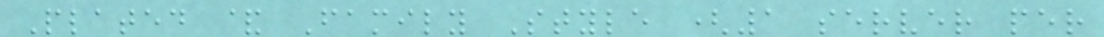Plated & Family Style (1 server per
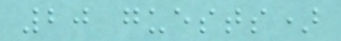20 guests)
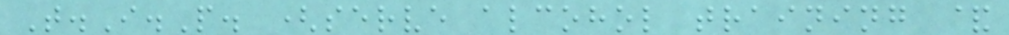T.I.P. (serve alcohol training &
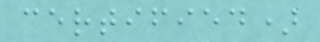certified)
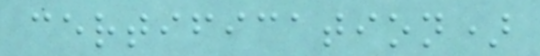certification)
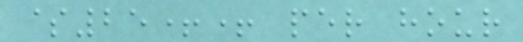$25++ per hour
